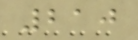210
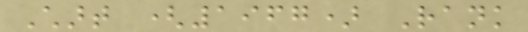Chart (1967) Rank
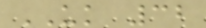UK 32
